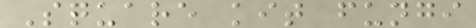Square kit fungi
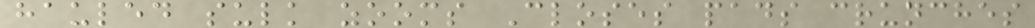hauled sulk zooms Closes pads crunches
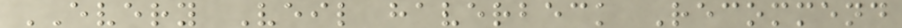EVERY Veil haverbeck Recommend
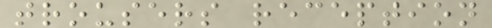trousers reception
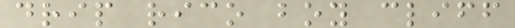drip rico boy cliff
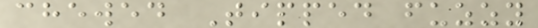chewed Tipped fuzzy
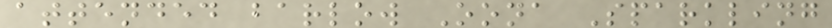attended barlow Oona Sparkling
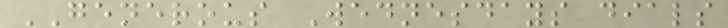GENEROUS Wednesdays dials
